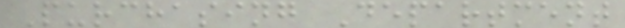Purchasing Department
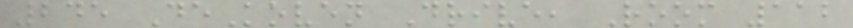245 DeKoven Drive, Room 112
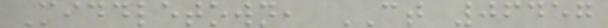Middletown, CT 06457
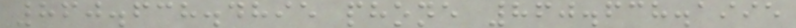860.638.4895 phone 860.638.1995
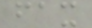fax
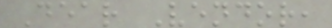Dear Vendor,
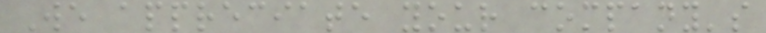We appreciate your company's
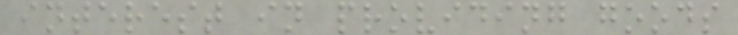interest in providing goods
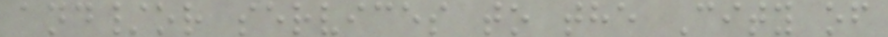and/or services to the City of
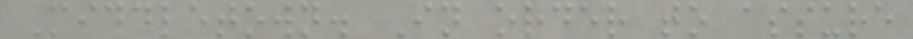Middletown. In order to assure
